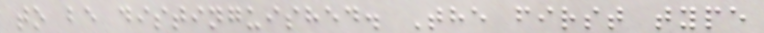to be distinguished. The first type
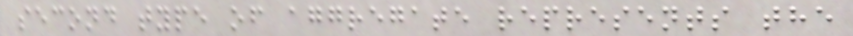second type of aggregate represents the
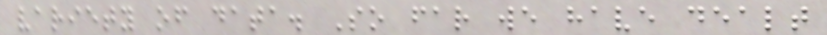variety of data. So far we have dealt
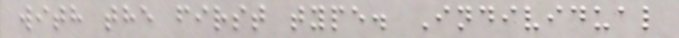with the first type. Individual
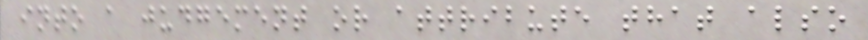into a judgement or attribute that also
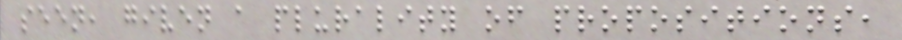seen, given a plurality of propositions,
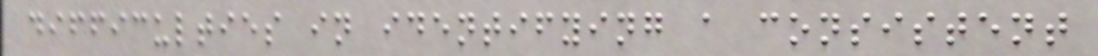difficulties in identifying a consistent
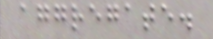aggregate.
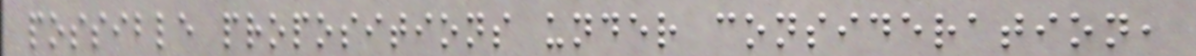possible propositions under consideration,
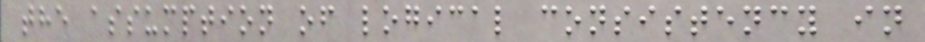the assumption of logical consistency in
